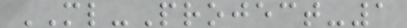ML-Project-1
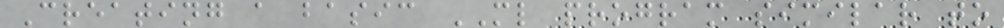Creating a basic ML program similar to
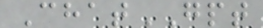ChatGPT
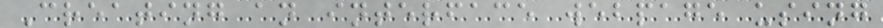Creating an interface webpage using
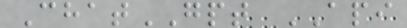ChatGPT API
